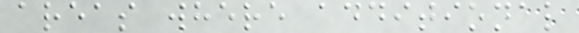areas where additional
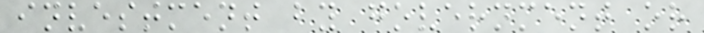investment by government or
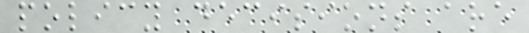policy decisions are
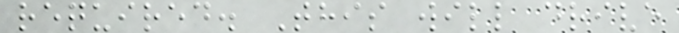required. This will drive
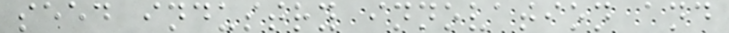seed industry innovation and
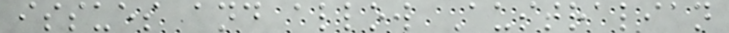issues and allow Australian
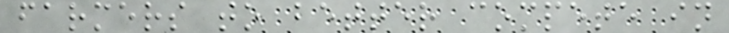farmers to better compete in
